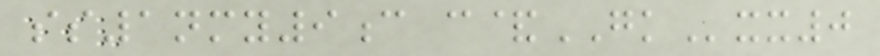ss1nmy9c c&GKxx0
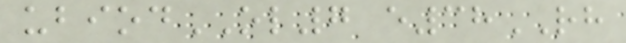ubiodOL7 e38RH
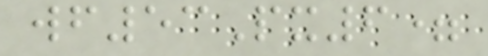wf53Px6=
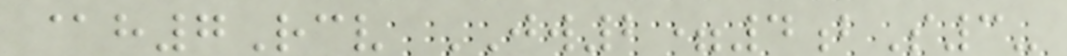@h7Rcv JW2=4bS3-
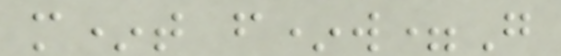m*t f*w=G
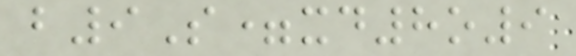b9S=xd8o9
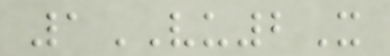1VU2X
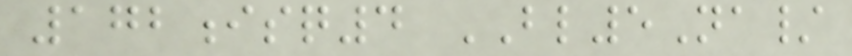172isq4 BL5Na/
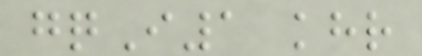gqI1 khr
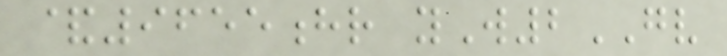&9655hr yW2GV
